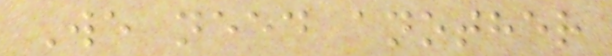We need another
